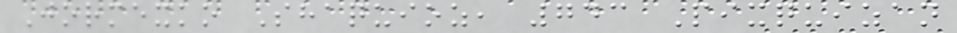Jormexko Shaquioz, 743 Pixquizan
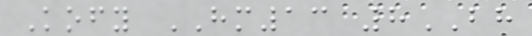Kofy HM13 8BH
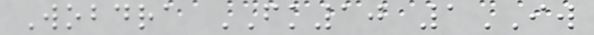Wobdra FK10 1IW
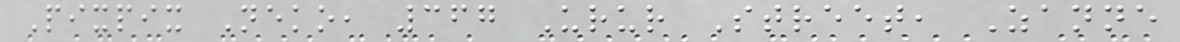Pixpix Neko, 367 Urur Street, Zanne
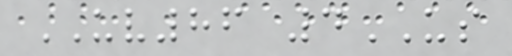UV86 4US
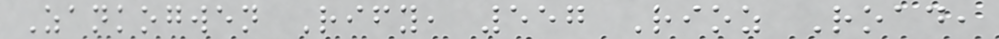Zankogwen Rify, 557 Rioz Road,
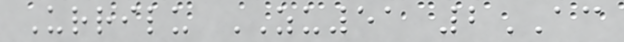Urrilu ZU51 2AC
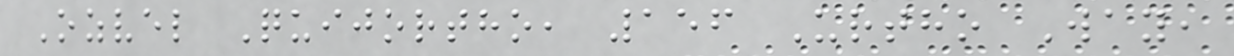Ozvel Quijortho, 156 Urtho Way,
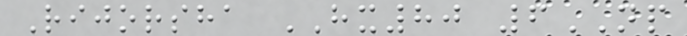Rijorsha HX80 6NP
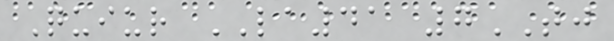Quiur LA41 7TJ
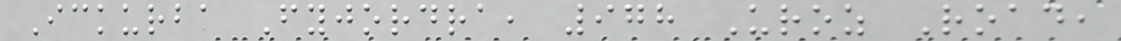Ickurba Fyjordra, 978 Uroz Road,
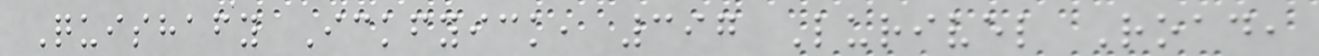Quishafy Ickfyick, 397 Lurivel Road,
